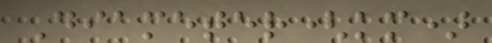Diameter(km)
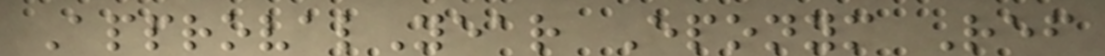ApprovalYear Eponym Ref
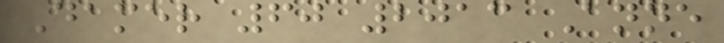Damer 60 2013 Anne
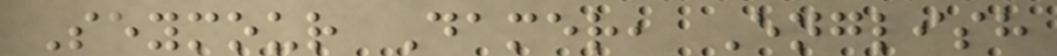Seymour Damer, English
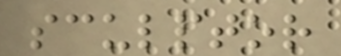sculptor
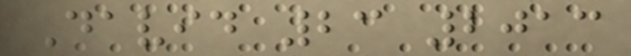David 23 2013
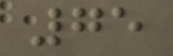75
